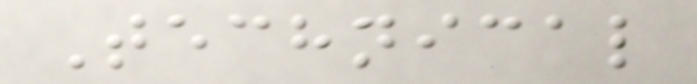Technical
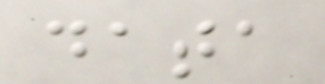data
